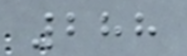288
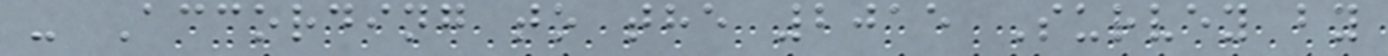- According to the 2015 Survey by
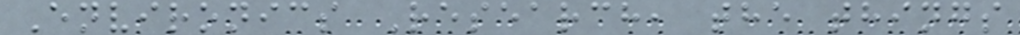Environics Research, the things
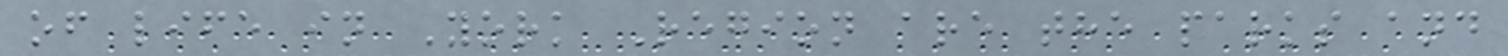of life in York Region are the parks and
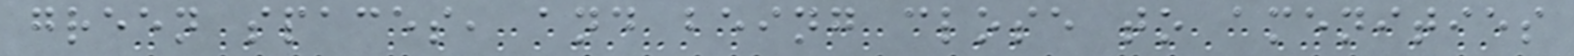green spaces, and being close to amenities
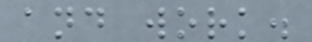and work.
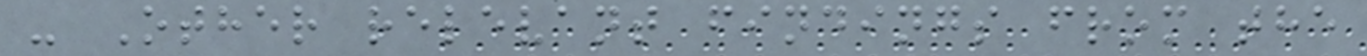- Other relevant findings from the
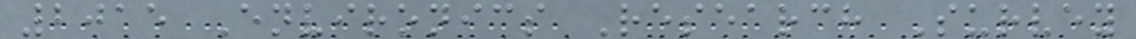2015 Environics Research Survey
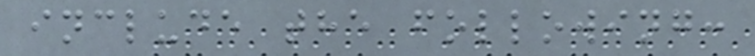include the following:
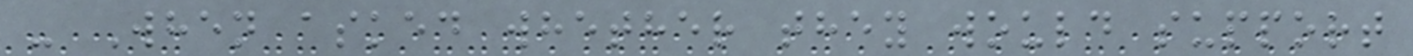- When asked whether they would support
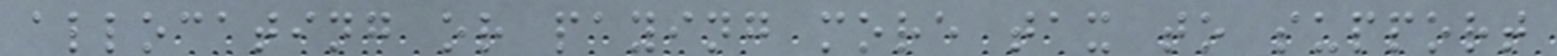allocating or paying more tax to support
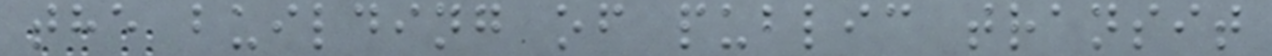the building of public transit
